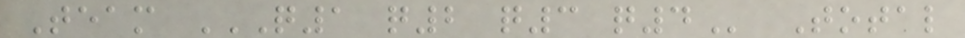Team Q1 Q2 Q3 Q4 Total
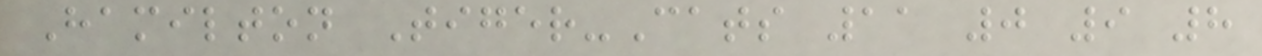Hamilton Tiger-Cats 11 0 9 8
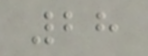28
